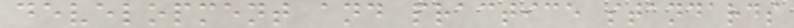development and practice standards
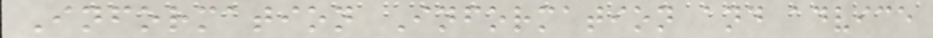Information Information and advice
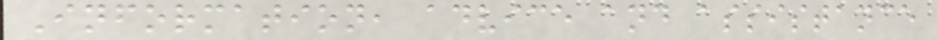Information, advice and assistance
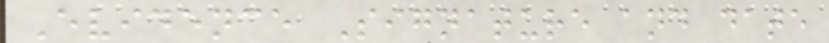Evidence Signature and date
